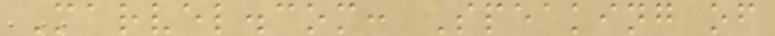Marvel.com: Speaking of
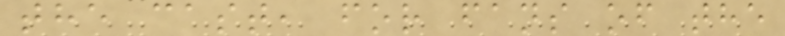the cast, for fans of the
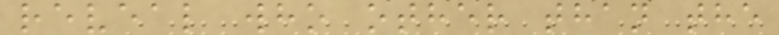reveal who other than the
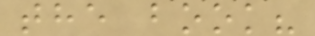the book?
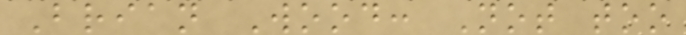Brian Wood: Not too
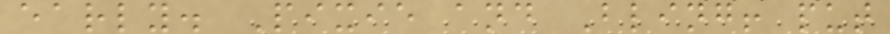early. Pixie and Bling! put
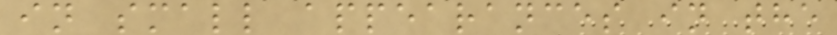in small appearances in the
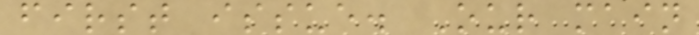first issue. Our main
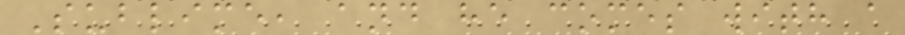Sublime, and he comes with a
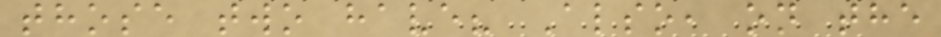those two have? Also, on the
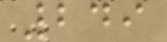249
